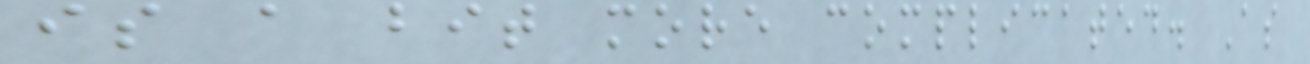is a bit more complicated. As
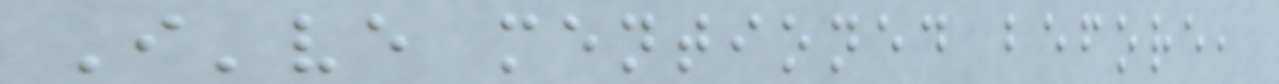I've mentioned before,
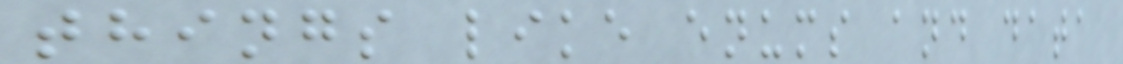things like enums and data
